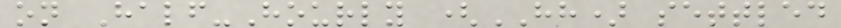on Half-Hourly (HH) settled
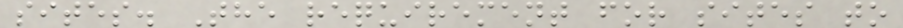sites. The requirement for sites to
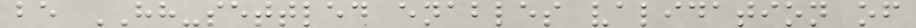be HH-settled enables validation of
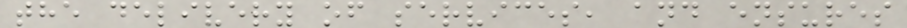the delivery of services, and ensures
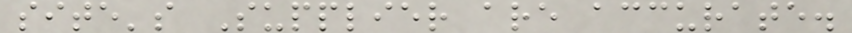site's Supplier are accurate.
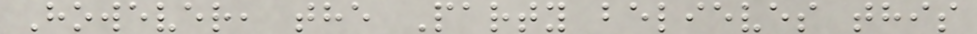However, the Party believes this
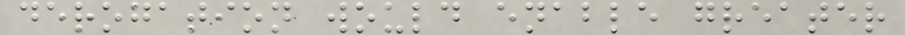derogation would enable greater
